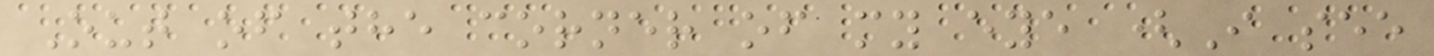Out of the corner of my eye (I see
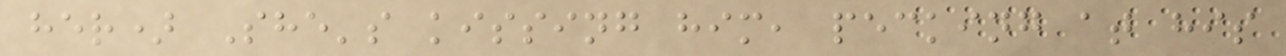her) She's kissing him, pecking at his
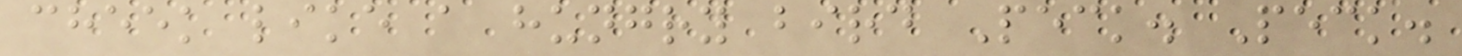cheek like a hungry bird Peck. Peck.
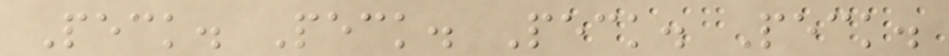Peck. Peck. Peck. Peck.
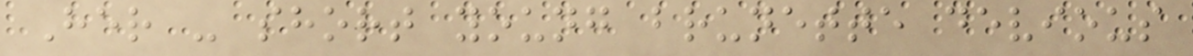Her - short young brunette devious
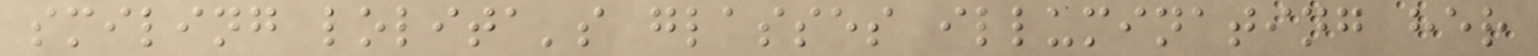smiling lolita's glasses illuminating her
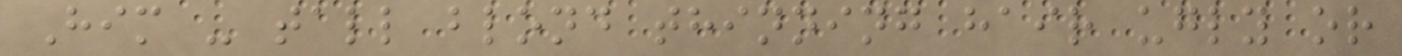Him - tall blond thinning hair ugly or
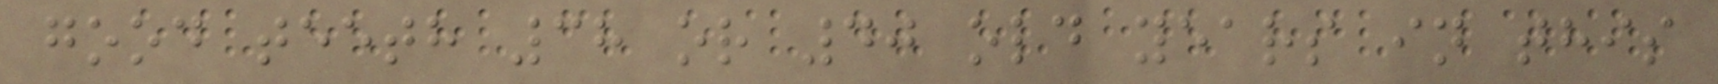good teeth 38 or 40 old years in this
